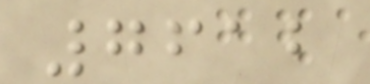7612
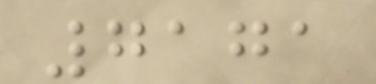7171
